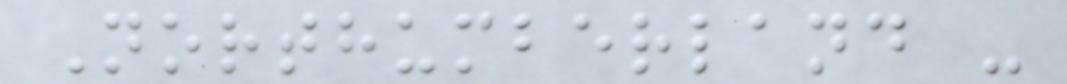Northumberland -
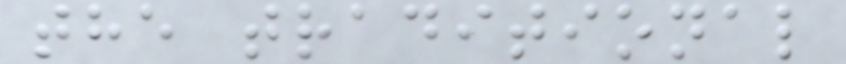the traditional
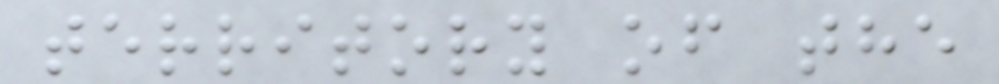territory of the
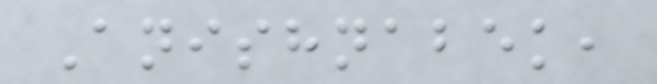Anishnabek,
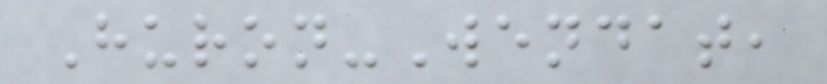Huron-Wendat,
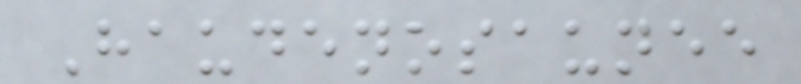Haudenosaunee
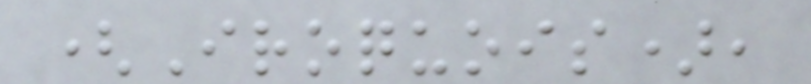(Iroquois),
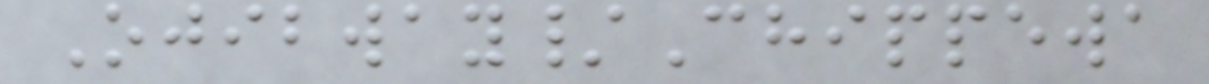Ojibway/Chippewa
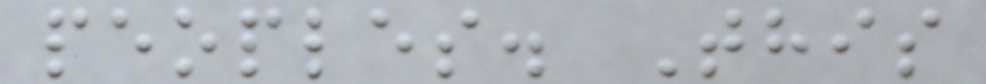peoples. This
